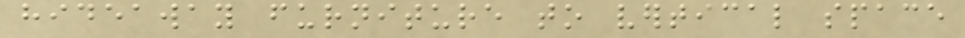hideaway furniture to vertical space
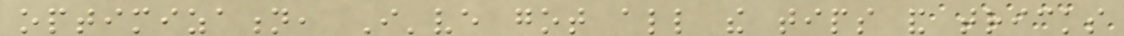optimization, I've got all the tips and tricks
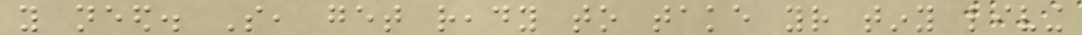you need. So, get ready to take your tiny living
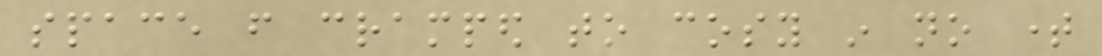space from cramped to cosy in no time
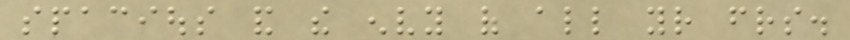spacious and the envy of all your friends.
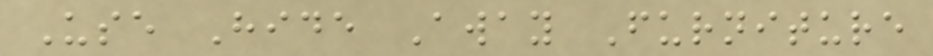Use Hide Away Furniture
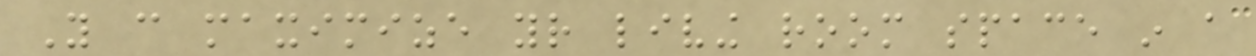You can maximize your living room space in a
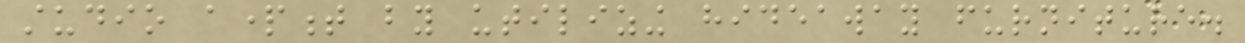studio apartment by utilizing hideaway furniture.
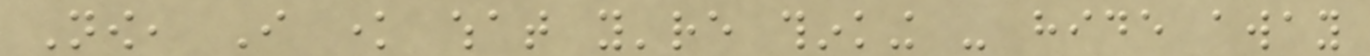Now, I know what you're thinking - hide away
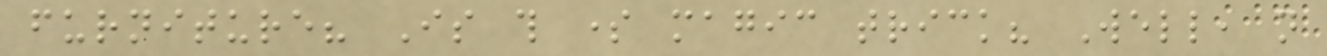furniture? Is this some magic trick? Well, not
